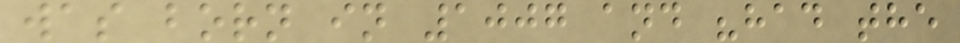was born in 1007 and "had the
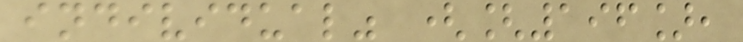individual" ([196],
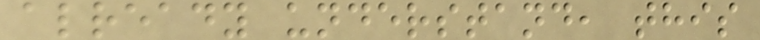already understand, this
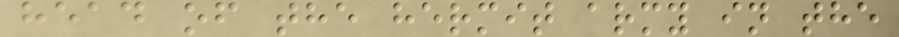head of the hermit army in the
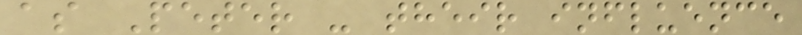as Peter - their influence
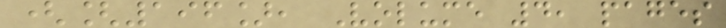([196], Volume 4, pages
